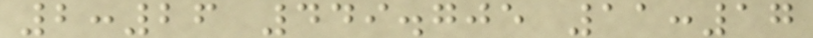2:26 449.705 11:17
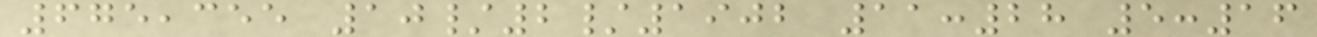675,355 10/2/1902 11:28 5:16
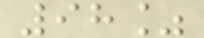98%
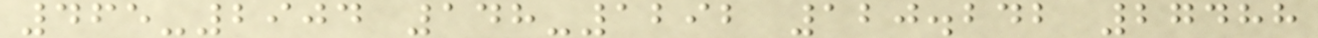465-2904 148-1292 120.242 27488
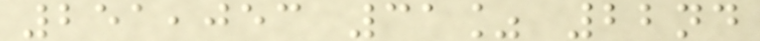251,053 31% 22nd
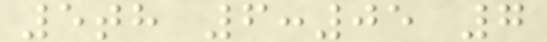5th 6:05 7
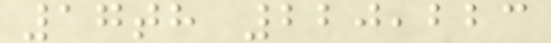17th 220,223
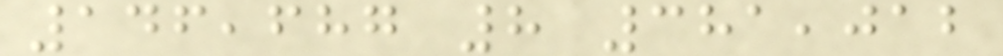146,687 8 381,012
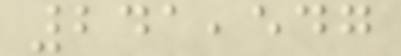241,547
